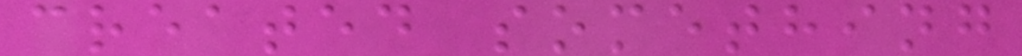created something
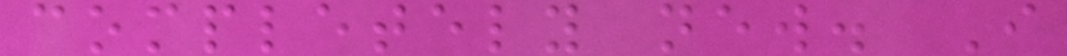completely new. I
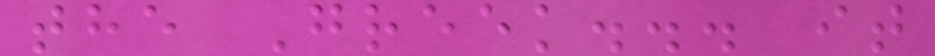the Greek... it
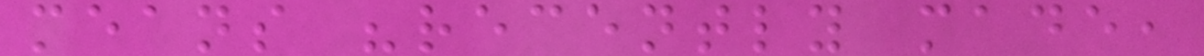means "recently made,
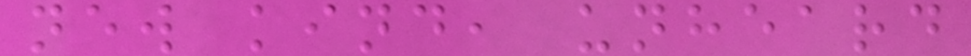new kind, unheard
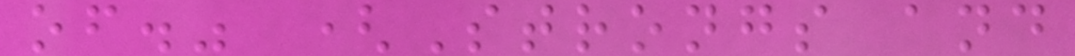of." (Strongs and
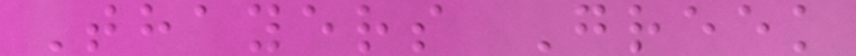Thayers Greek
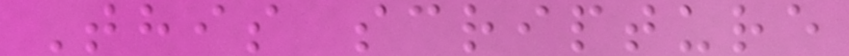This scripture
